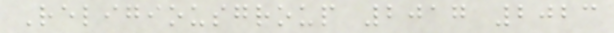Religiousgroup 2017 2023
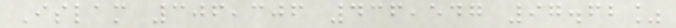Islam 306,306 436,547 97.62%
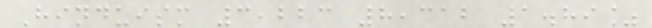Hinduism 3,223 8,312 1.89%
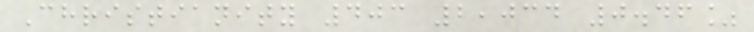Christianity 403 2,034 0.46%
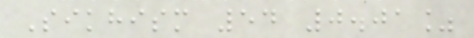Sikhism 54 0.01%
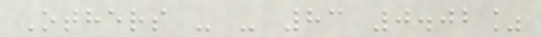Others - - 83 0.02%
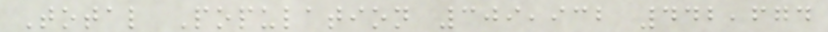Total Population 309,932 442,674
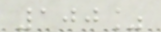100%
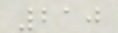210
